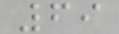69
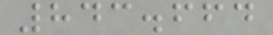843.664
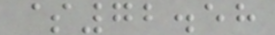$72.58
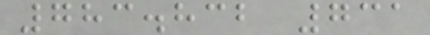783.832 731
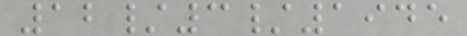12/3/1945
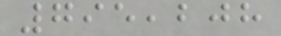795,208
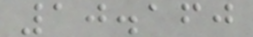10.160
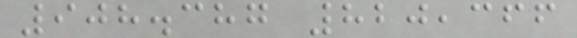908.387 820,366
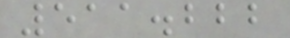511.222
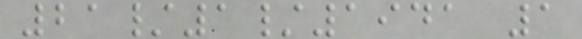21/1/1941 1
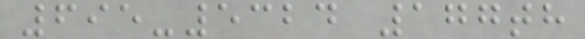695-5324 177th
